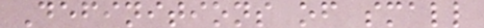Definitions of small
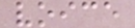voice
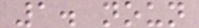1. noun
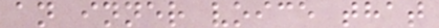an inner voice that
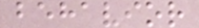behavior
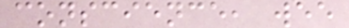conscience, wee
